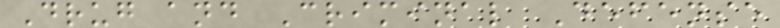Drug and Criminal Defense
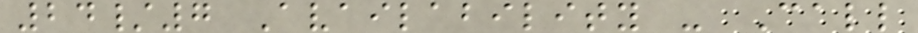24/7 Availability - Call
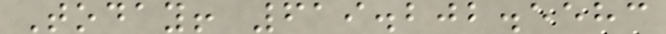Today! 619.202.5583
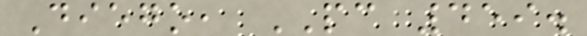Diego, PC 459.
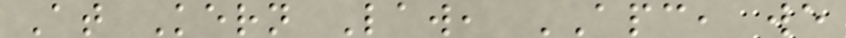At Kern Law, APC, we
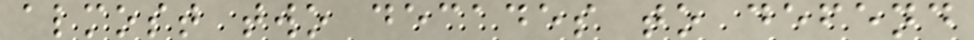almost two decades to defend
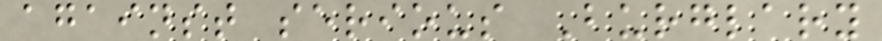against serious Burglary
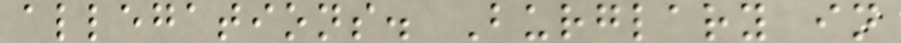allegations. Burglary in
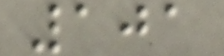101
